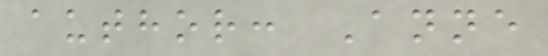author: Anne
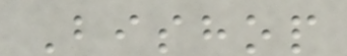Bishop
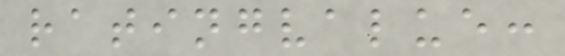ratingvalue:
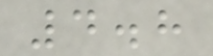4.8
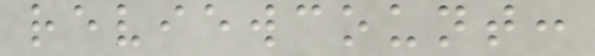reviewcount:
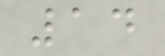14
